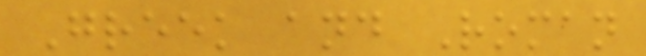Greek and Roman
